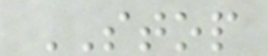STOP
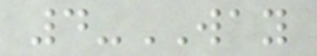4-WAY
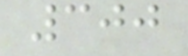300
